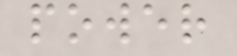power
